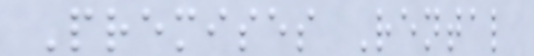Premises Rental
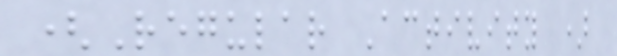(Regular Activity )
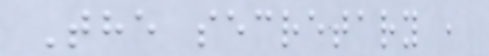The secretary ,
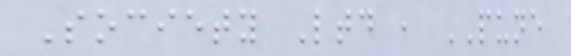Society Ltd , PUNE
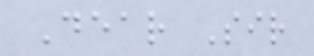Dear Sir
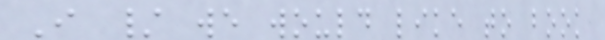I / we would like to book
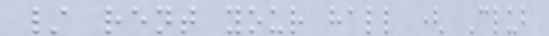/ rent your hall ( Club
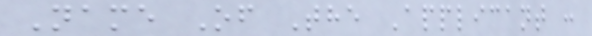Name Of The Applicant :
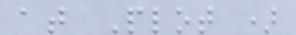at Plot )
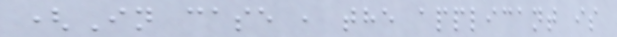(In case , the applicant is
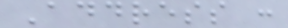Address :
